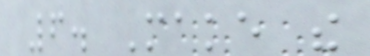6. Make the
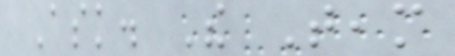Ask. The Team
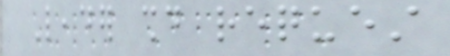Leader should request
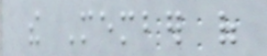the Member of
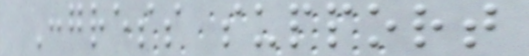Congress support
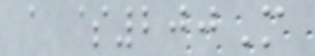a $200M
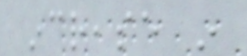increase in
